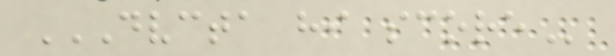DVCTA HI SCORE
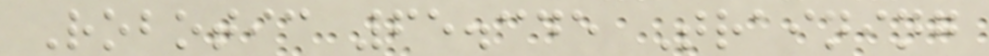Robotic 65.345 Training
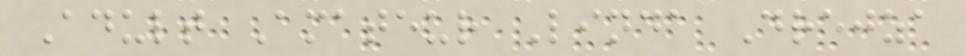Adult Amateur Linda Drejza
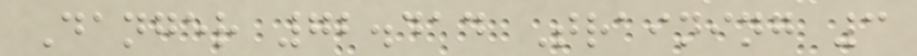Danger 72.414 Training 3
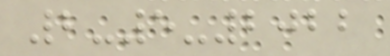2-5-2022
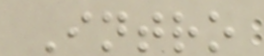Intro
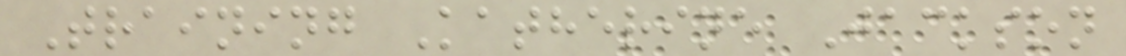Training Katherine Jackson
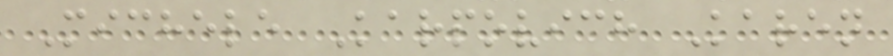Michele Karpovich Karen
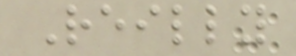Reilly
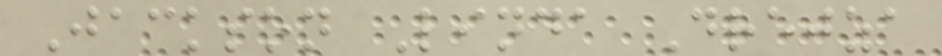Jackson Linda Drejza
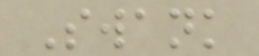Swank
